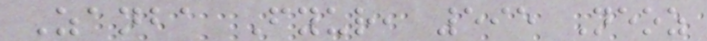Zanba Fyur, 595 Neoz
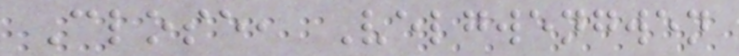Close, Velgwengwen
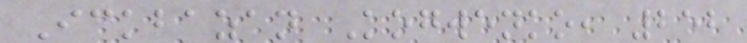Ickbazan Kogwenko, 252
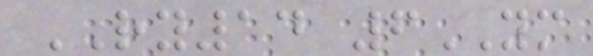RY14 6YM
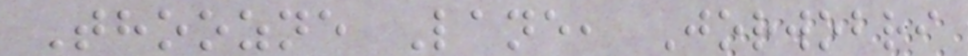Thoozne Lane, Jorwobri
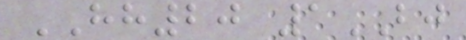HH20 1BJ
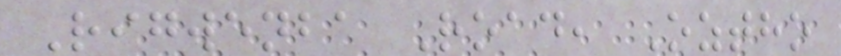Rigwenba Road, Oztho
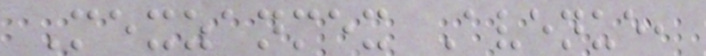Mexzanmex Avenue,
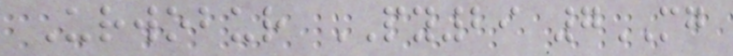Urwobur PY29 7MG
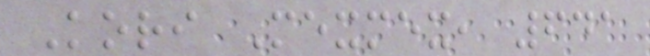Kori Mexmex, 641
